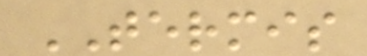TERMIS
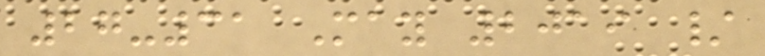27-31 May 2019 /
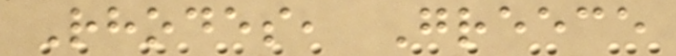Rhodes, Greece
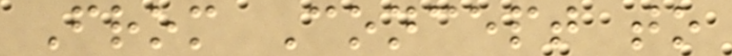From Concept to
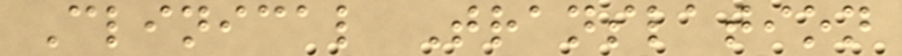Clinical Translation
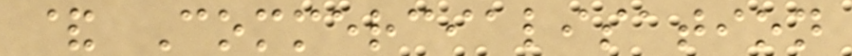& Commercialisation
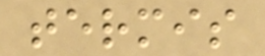termis
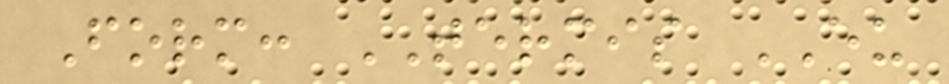Form: TERMIS EU
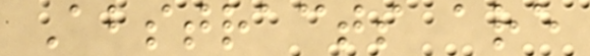Abstracts are
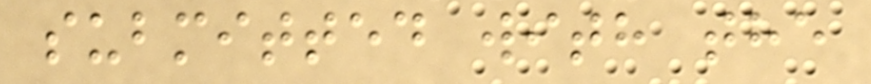submitted with the
